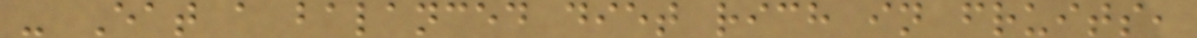- Eat a balanced diet rich in fruits,
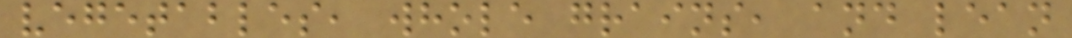vegetables, whole grains, and lean
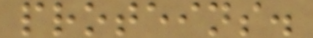proteins.
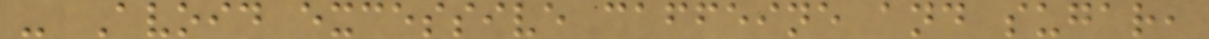- Avoid excessive caffeine and sugar,
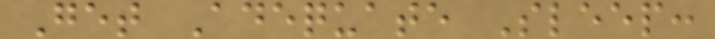Get Adequate Sleep:
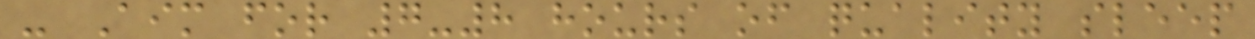- Aim for 7-8 hours of quality sleep
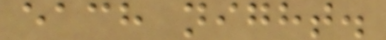each night.
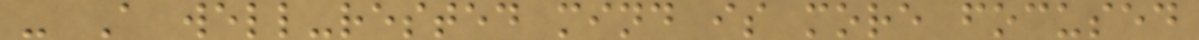- A well-rested mind is more focused
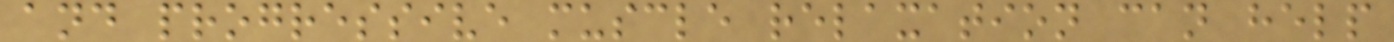and progressive muscle relaxation can help
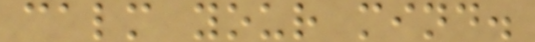calm your mind.
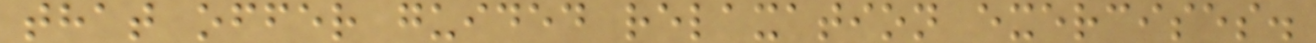that offer guided relaxation exercises.
